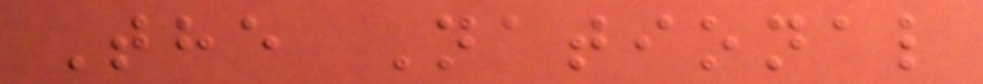The National
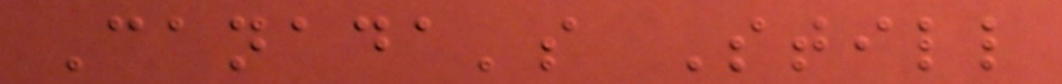Canada's Still
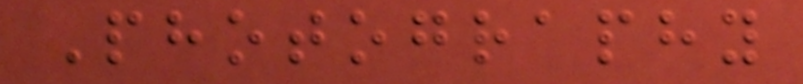Photography
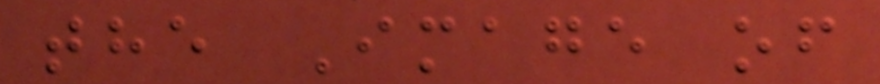the Image of
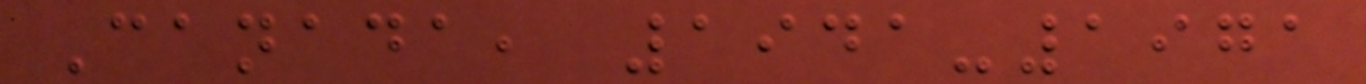Canada, 1941-1971
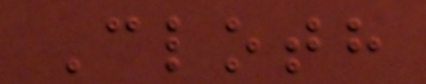Cloth
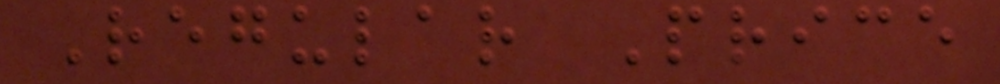Regular Price
